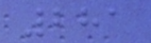281
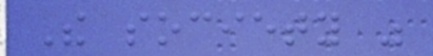The society was
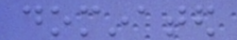dominated
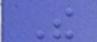The
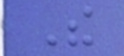The
